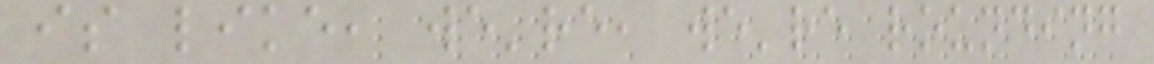is like, we're, we're rounding
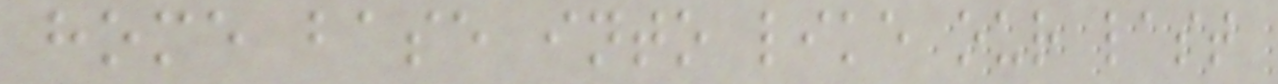home base into like our last
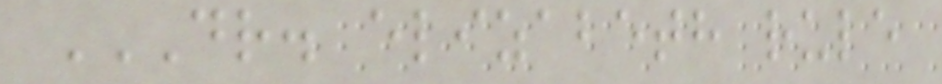DR. ELIZABETH RULE
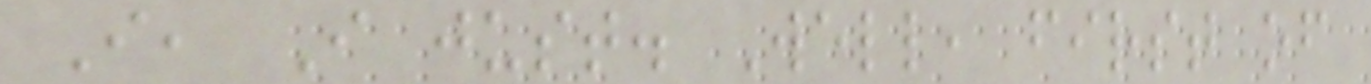I, I just. Well, first of
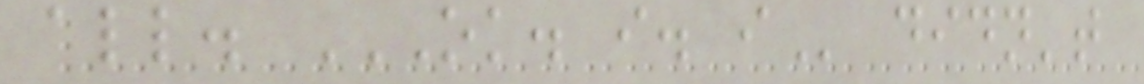all. OK. I. I didn't
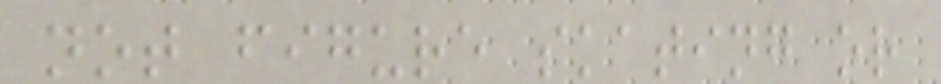not figure skating or
